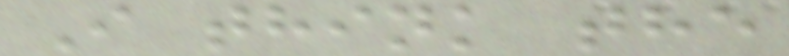I think the
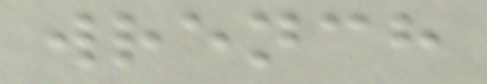wrench
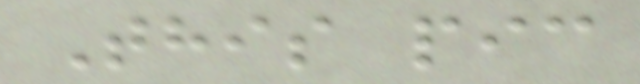This pic
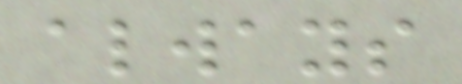always
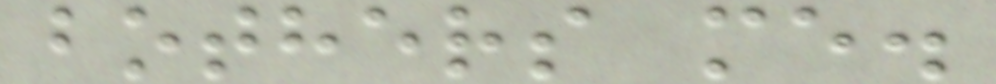bothers me.
